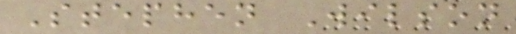Stephen Wilson
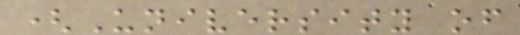(University of
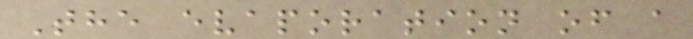The evaporation of a
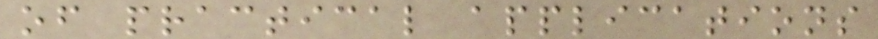of practical applications
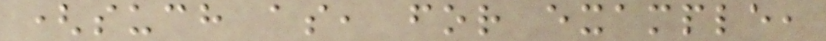(such as, for example,
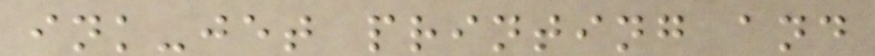ink-jet printing and
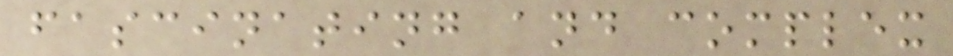fascinating and complex
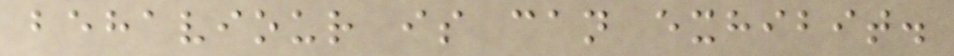behaviour is can exhibit.
